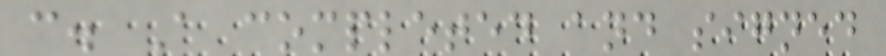c. A completed and signed
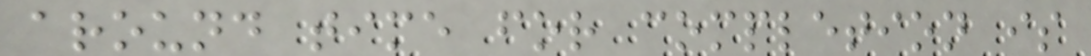around time for completion is
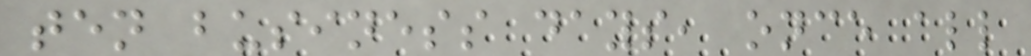ten business days, once all
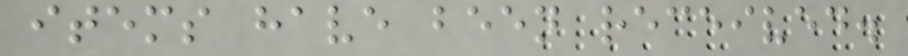items have been received.
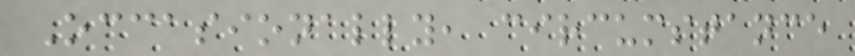Occasionally, circumstance
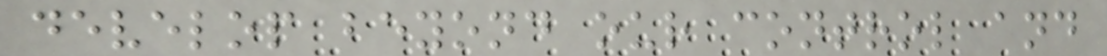develop beyond our control and
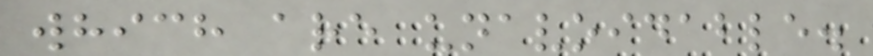which are unavoidable.
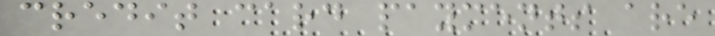credit card payments are
